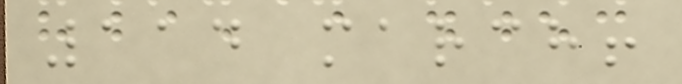114 march!
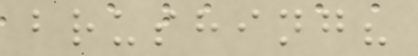brushing?
